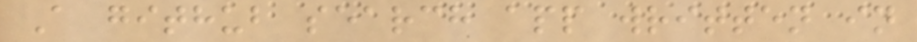A github search app written in
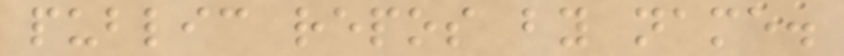public repos by name.
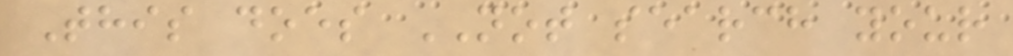This does NOT search your
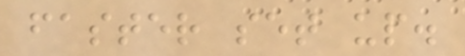faster set up.
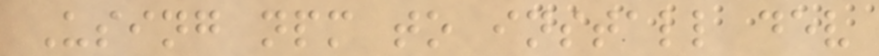Using npm to install dev
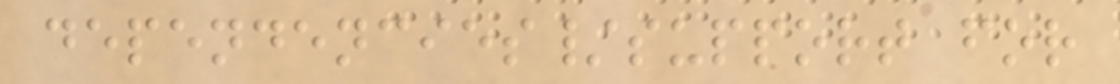dependencies/support for
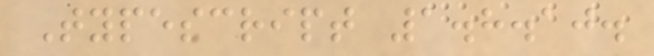Typescript 1.8.10.
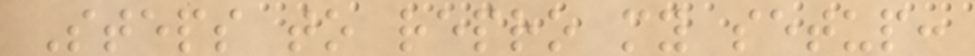Steps to repro my setup:
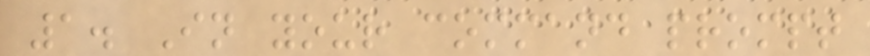1. In your command prompt
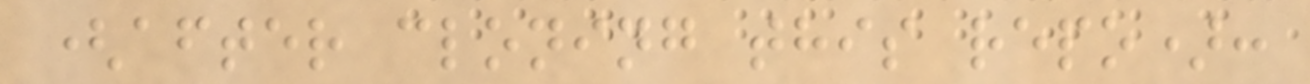(after cloning this repo):
